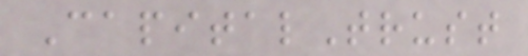CapitalTrust
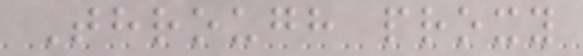Through proxy
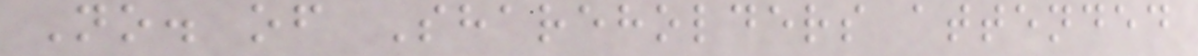No. of Shareholders attended
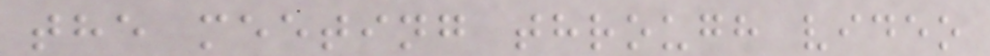the meeting through video
